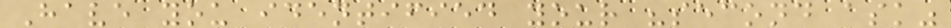Have you identified your "second ask"
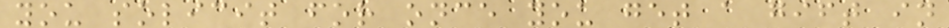you solicit for once you get a gift in
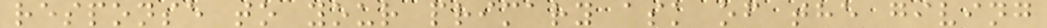response to your primary ask of the giving
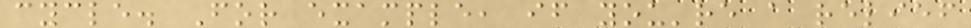cycle. For example, if you're a relief
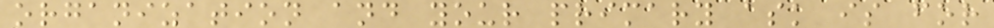organization and your primary ask is for
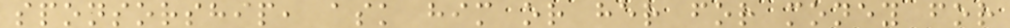sponsorship, ask him or her for money for
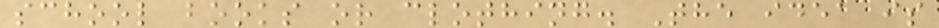school books or clothing. The idea is
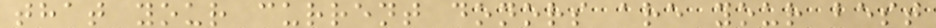that your current donors are your best
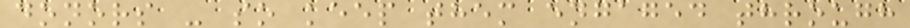donors - so keep them engaged through
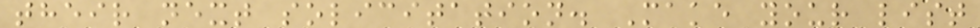their next solicitation. Make your list
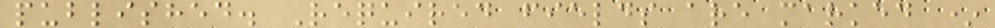published. Required fields are marked *
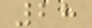28
